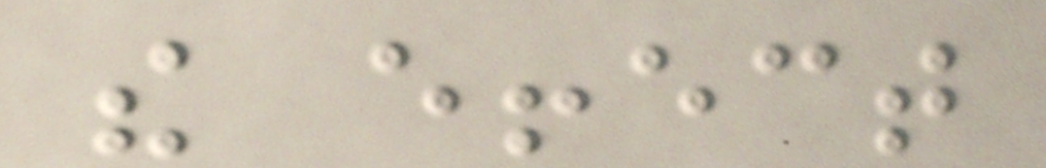the effect
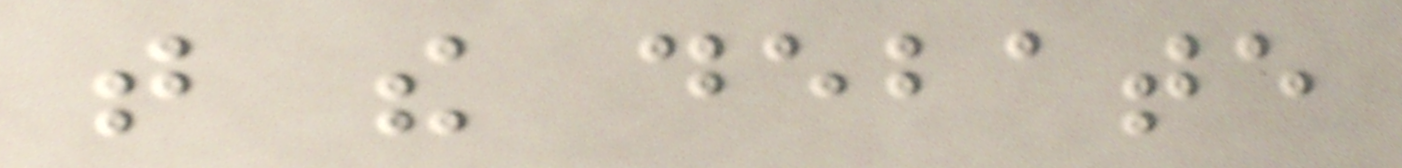that the debate
